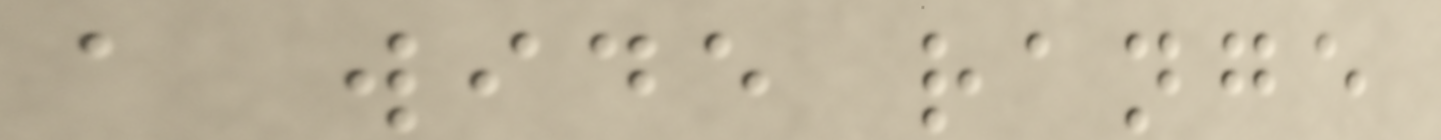a wide range
